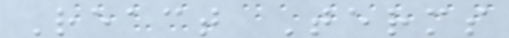React Terms
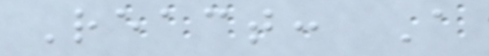React: A
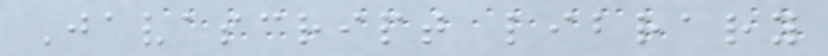Javascript library
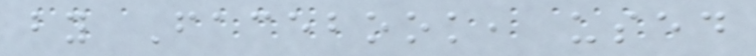by Facebook, used
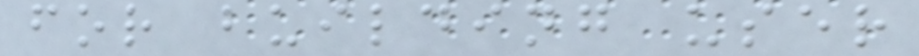for building user
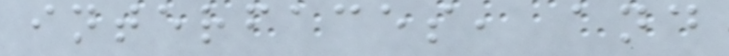interfaces, and
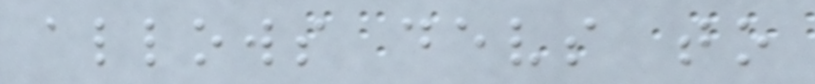allows devs to
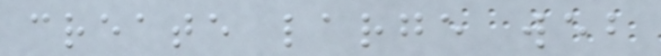create large web
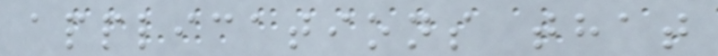applications that
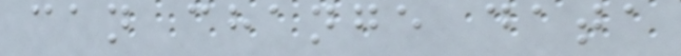can change data
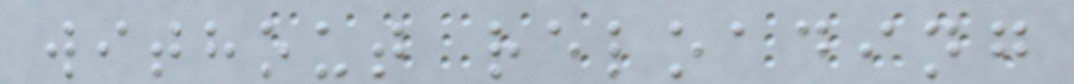without reloading
